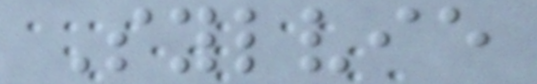Sylvie
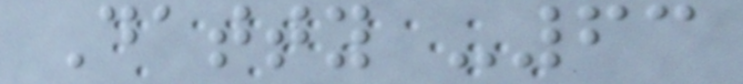Datty -63
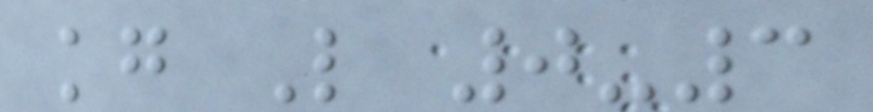kg L 0-3
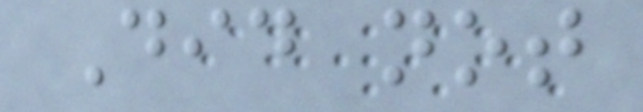Did not
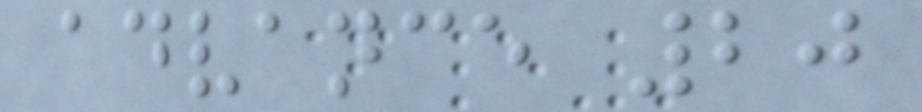advance 20
